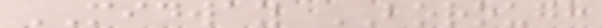MIDWAY BOROUGH
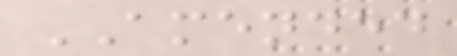AMENDED
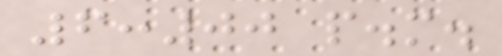6:00 p.m.
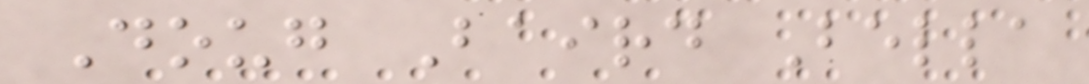Doug Baird Bella
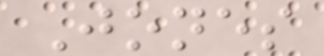Jones
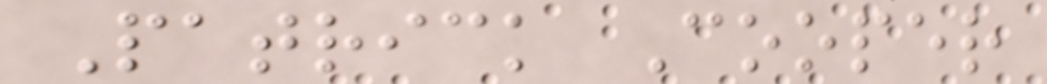Patrick Cooper
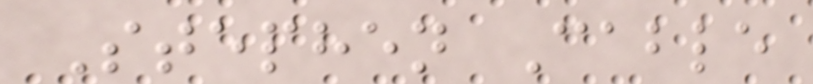Stephen Cable
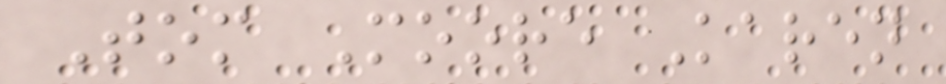Tom Moore Karen
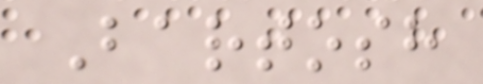Bartosh
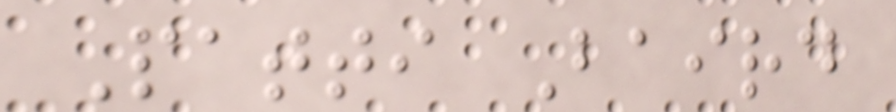Patti Baird
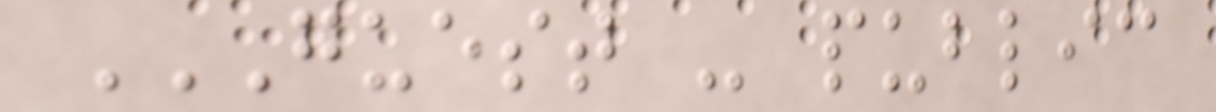GUEST - PUBLIC
